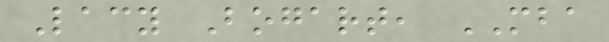Lacy Bogart, MBA
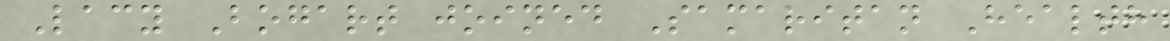Lacy Bogart joined Samaritan Health
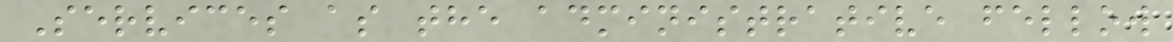Services as the administrative fellow
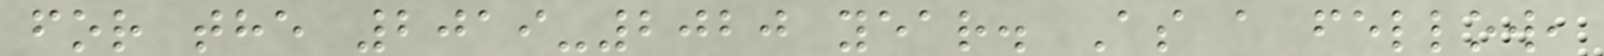for the 2019-2020 year. As a fellow,
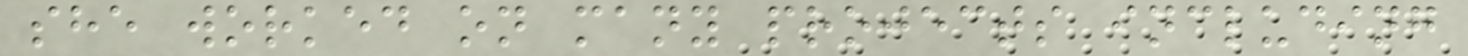she worked on many projects including
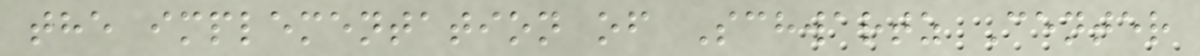the implementation of Schwartz Center
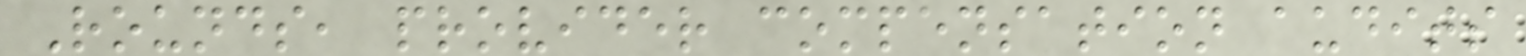Rounds, provider compensation audits
